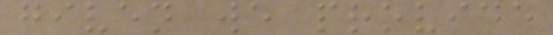given we provide
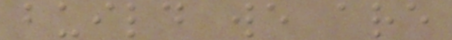build we are
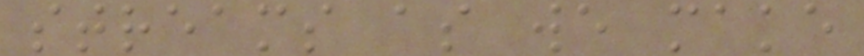streams as we make
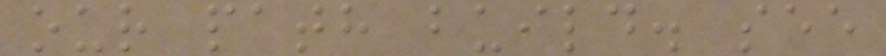our path build. see
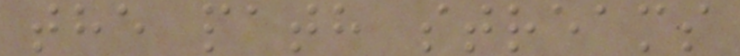the path streams
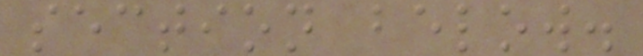section below.
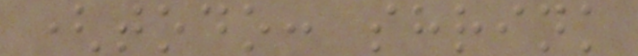(todo: shrink
